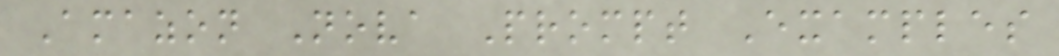Amazon Nova Prompt Examples
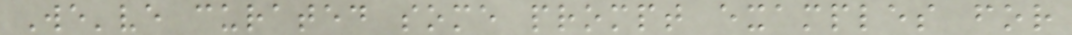We've curated some prompt examples for
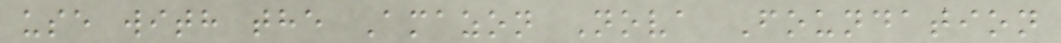use with the Amazon Nova Foundation
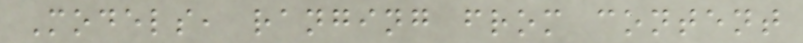Models, ranging from content
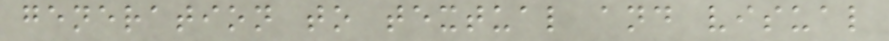generation to textual and visual
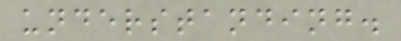understanding.
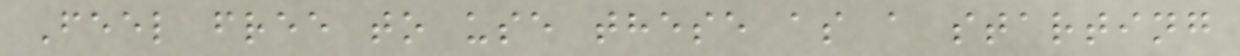Feel free to use these as a starting
